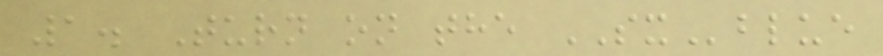1. Turn on the SXblue
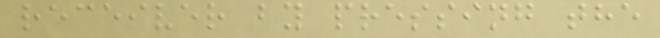receiver by pressing the
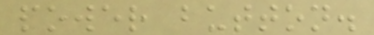power button.
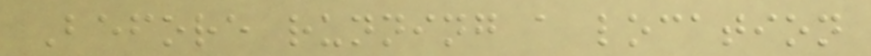Before running a location
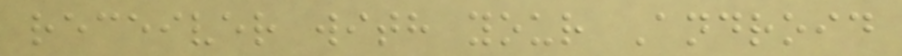receiver with your Android
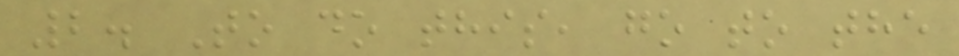2. To do this, go to the
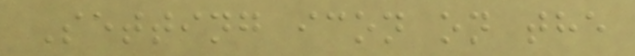Setting icon on the
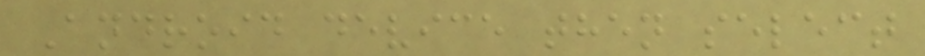Android device then select
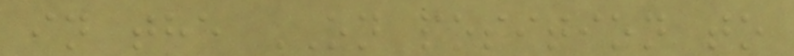in the ON position to
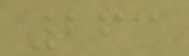263
